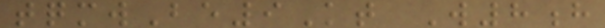tqmwBe9Kt W8h
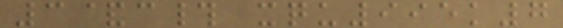3&c# xqu995k7
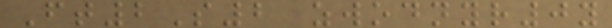Ft2S2 zwodnyr0y
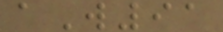aW91
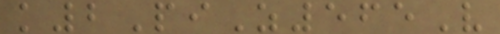k2PiZ565V
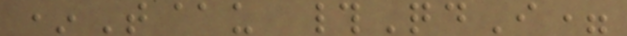*T@u #QdI=
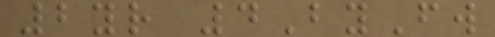2yr 4ByFw
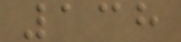138
